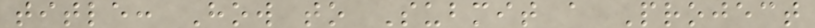title: How to Submit a Project
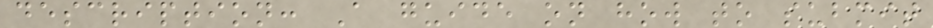description: A guide on how to submit
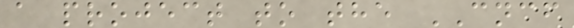a project to the CNCF
